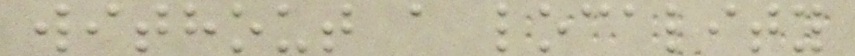without a locality
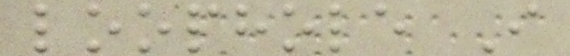loophole I
